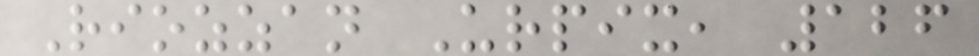Riozzan Urpix, 126
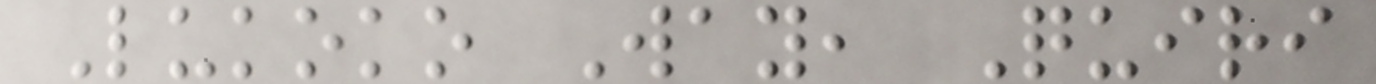Lukoko Way, Quiri
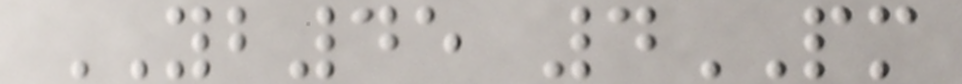YB45 4PM
